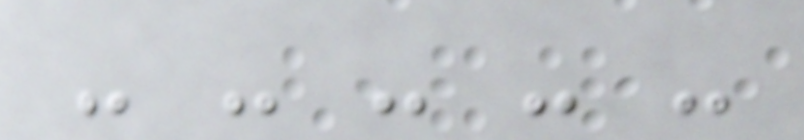- - - - -
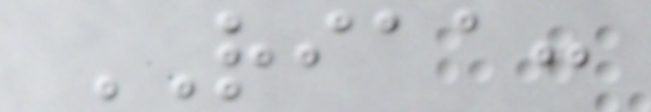RIAA:
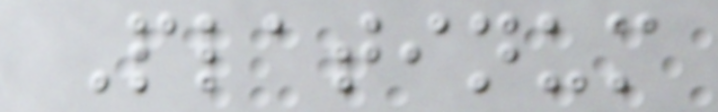Platinum
